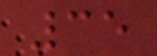35
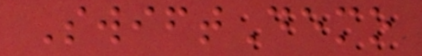SwiftDemo
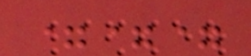===
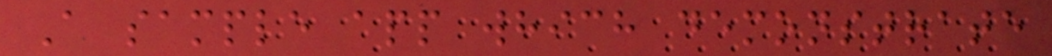A sample app which demonstrate
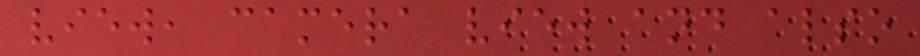view, camera view and also
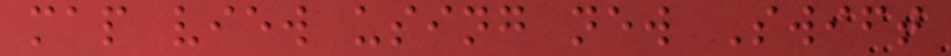map view using new Swift
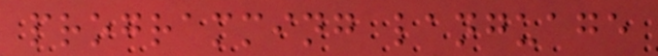programming language
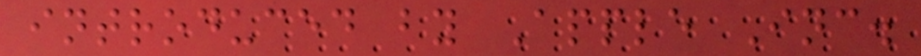introduced by Apple Inc.
